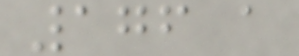176 a
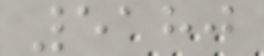5180
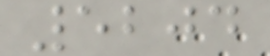5204
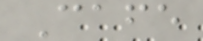Cafe
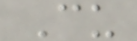Cu
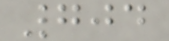704
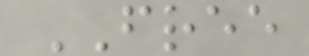FREE
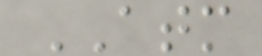ATM
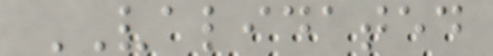VALIDATED
